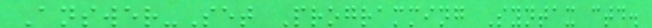Answer-Set Programming Syntax ctd.
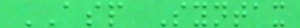ASP Syntax
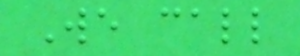We call
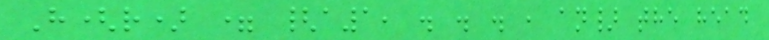H(r) = {a1, . . . , an} the head
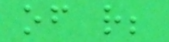of r;
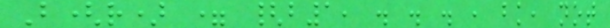B(r) = {b1, . . . , bk, not
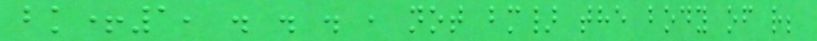bk+1, . . . , not bm} the body of r;
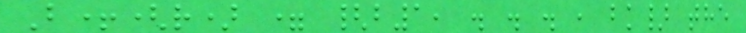B+(r) = {b1, . . . , bk} the
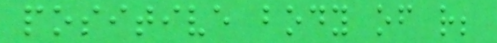positive body of r;
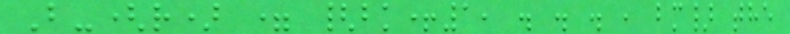B-(r) = {bk+1, . . . , bm} the
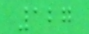127
